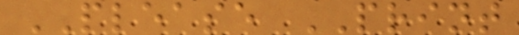PLEASE PRINT
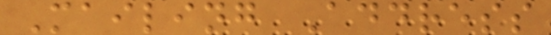Mailing Address
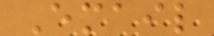Email
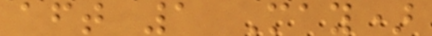aft 1 May)
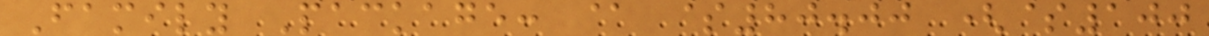Family Package: @ $80.00 ($100
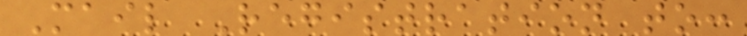Mail Registration to:
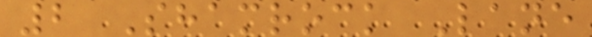2 Shamrock Lane
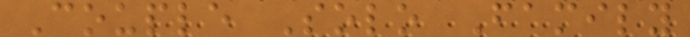Couple Solo Family
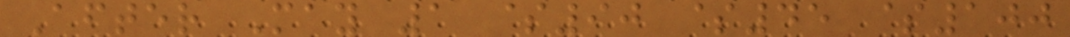After May 1 $90 $45 $100
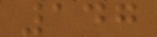147
